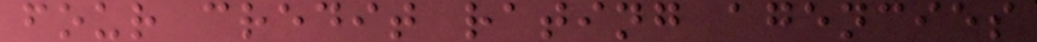four credit rating agencies
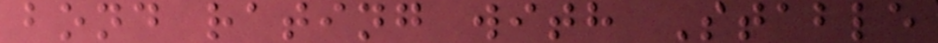bond rating with Stable
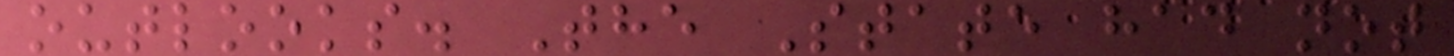outlooks. The State had not
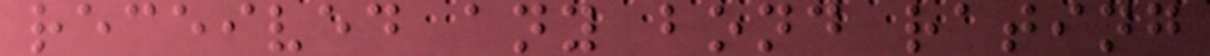received any bond rating
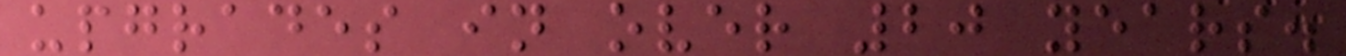upgrades in over 20 years.
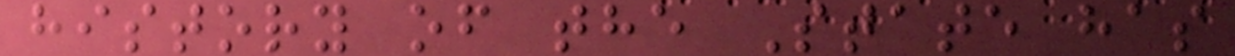history of the State has
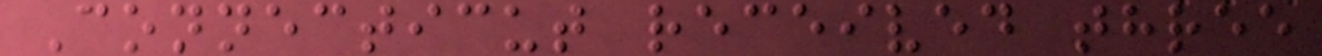Connecticut received three
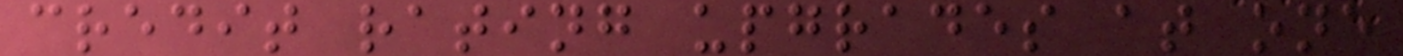credit rating upgrades at one
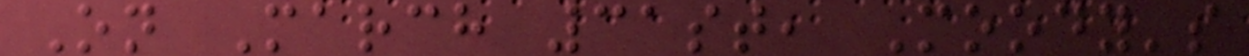On March 31st, Moody's
